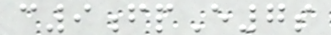c9fpE7s
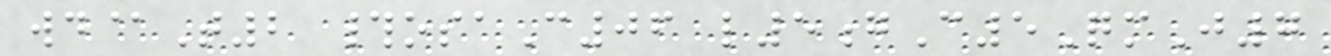wd@T2 #osaC06 l5gC5QmJ7
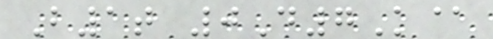B1t 0D7K@
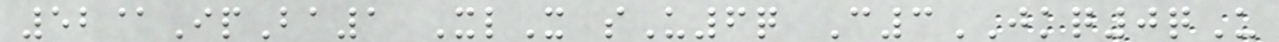52@IpBa1 XlX sU6q C3JKQ0qU
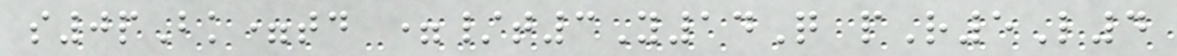s0pBk=td =/t3Y14Q pR5L4
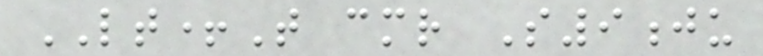LT+T cmr S9ju
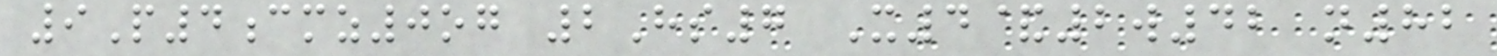9P4cmz0og 2Hs7 X4&2w42 n82
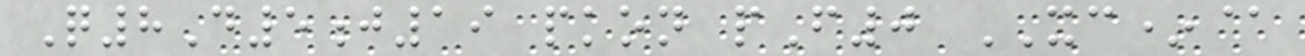Q8D5j19 pkon pF0 XC*@
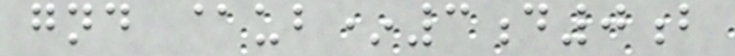gnd @ub*3d0b
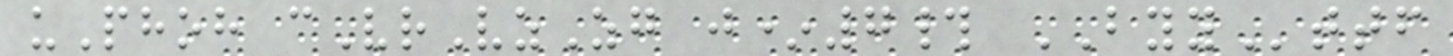uPhoh cVrVzZg j*7# BYYttf
